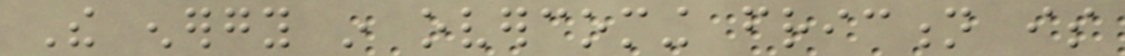The energy in overcoming friction is
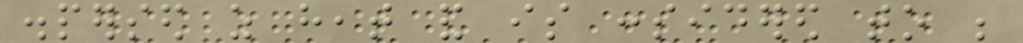dispersed as heat and is considered to be
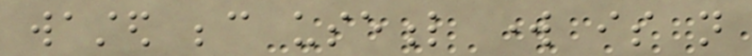wasted because useful work is not
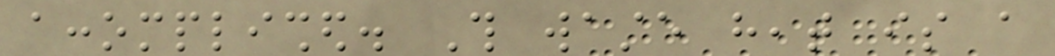accomplished. This waste heat is a
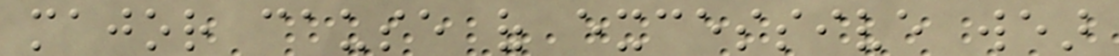major cause of excessive wear
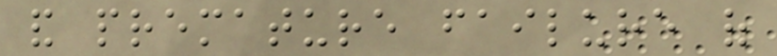and premature failure of
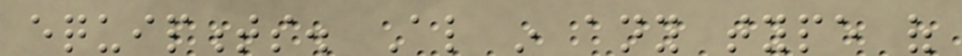equipments. Also in any type of
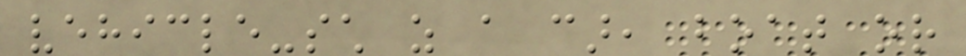vehicle-such as a car, boat or
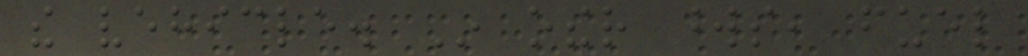the vehicle. In other words, fuel
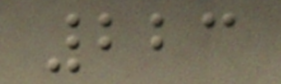223
